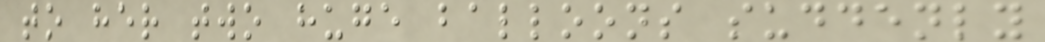to her two huge balloons suddenly
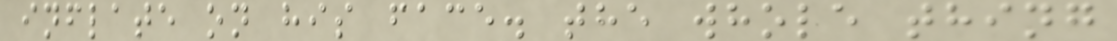inflate on his face. the whole thing
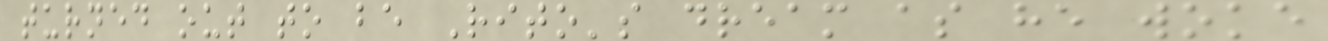turned out to be Rito's dream as he woke
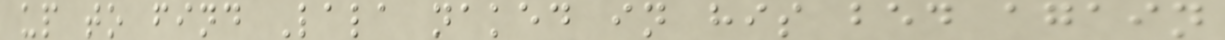up to find Lala naked in his bed again
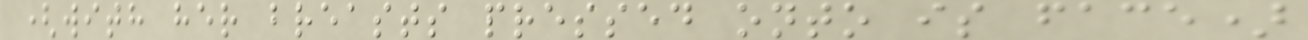(with her breasts pressed onto is face)
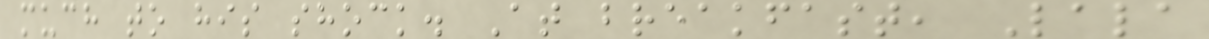much to his shock. At breakfast, Lala
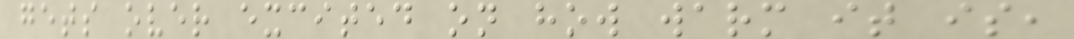gets over excited on how warm it is,
